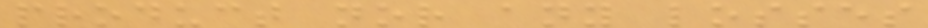product nor any losses
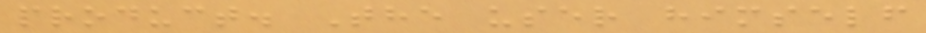product. The user himself
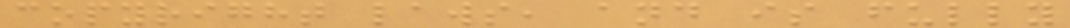copyright laws, and is fully
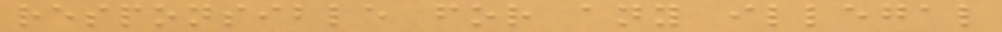responsible for any illegal
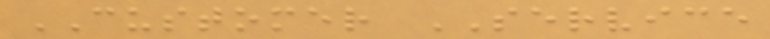CUSTOMER SERVICE
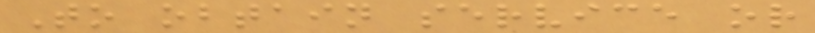To obtain service or
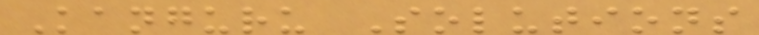Kanguru Solutions
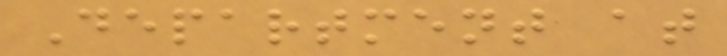Department at
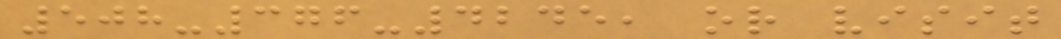508-376-4245, or visit
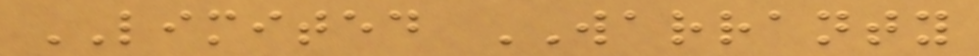LIMITED WARRANTY
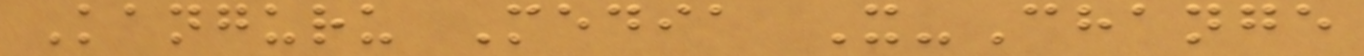Kanguru Media X-Change
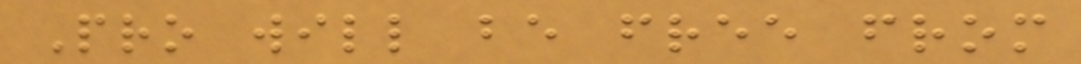Pro will be free from
